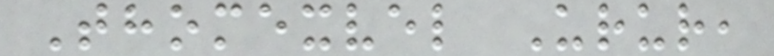Thomexvel Urur,
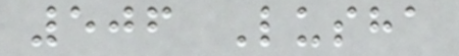506 Lusha
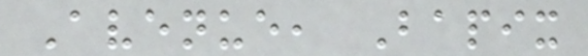Avenue, Bapix
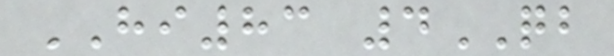HI83 4QB
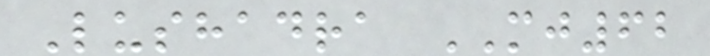Lushadra MJ62
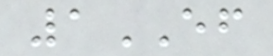1EF
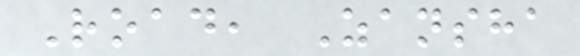Road, Zansha
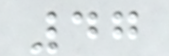47
